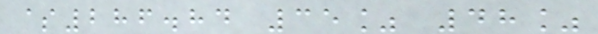$286.84 35% 48%
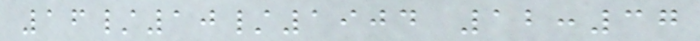16/10/1904 12:37
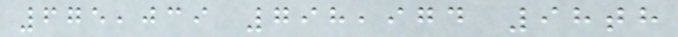675,039 798,974 98th
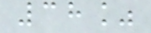38%
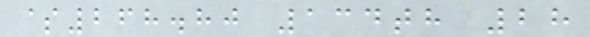$268.80 134th 28
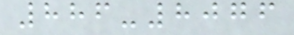886-8076
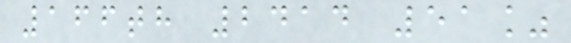166th 2414 51%
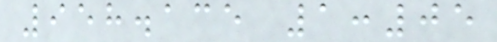958.135 1:05
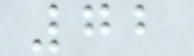72
